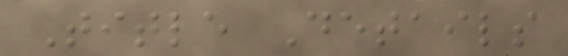Title Details
